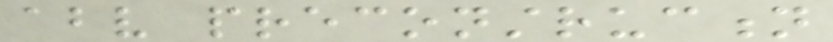above preconstruction
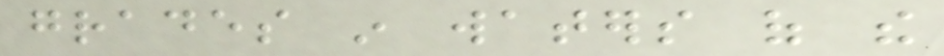grades in waters of the
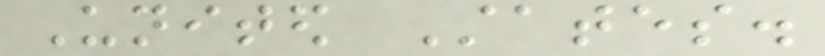United States.
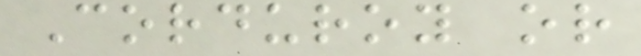Corduroy or
